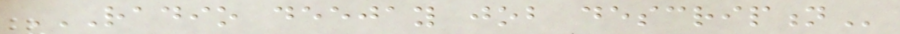RADIO DEEJAY JOB DESCRIPTION
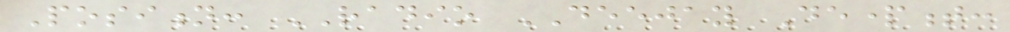Position: RADIO DEEJAY Department:
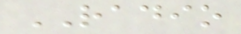RADIO
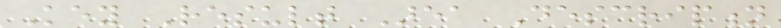Key Result Area Description
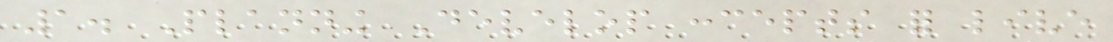1. Planning Develop concepts for live
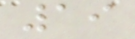19
